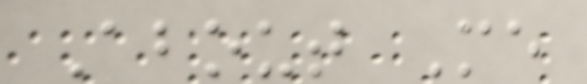About Me
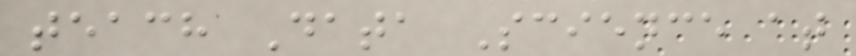teach Data Science at
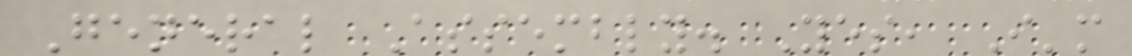General Assembly. Yes, I'm
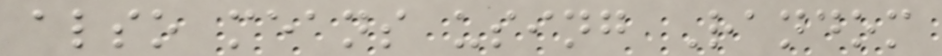also means using Random
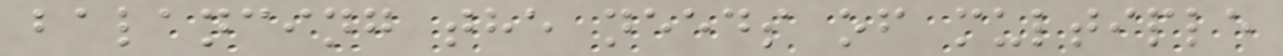balancing the needs of multiple
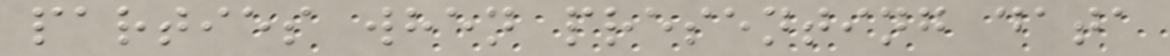parties when presenting data
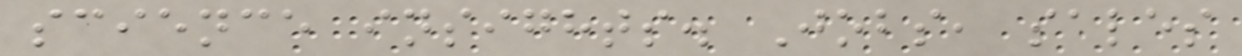science insights. Jobs, sales
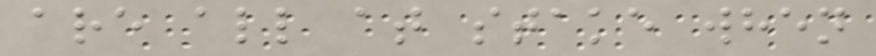are all at stake when
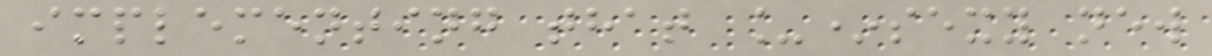implementing that _*sexy new
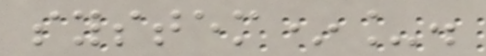system*_.
